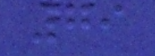79
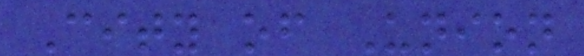City of Union
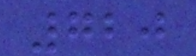720
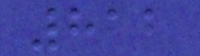812
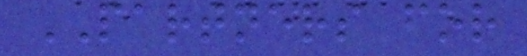PARTNERS for
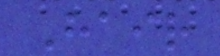Hair
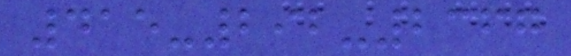415-292-2367
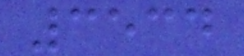3534
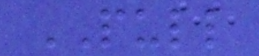PULL
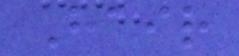Hair
